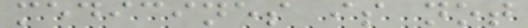medicines is not
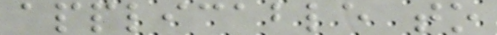applicable to
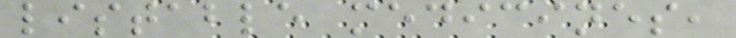listable medicines,
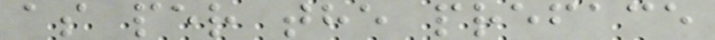as per the preface
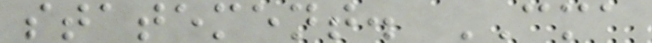statement. CMA
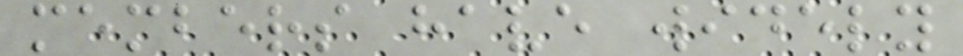members have widely
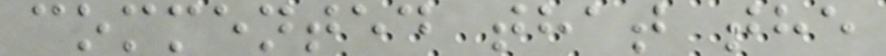commented that the
